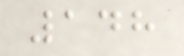148
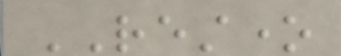RESTONE
